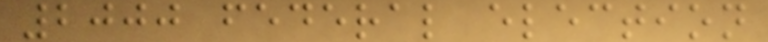2000 federal election
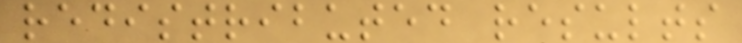redistributed results
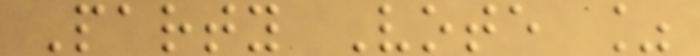Party Vote %
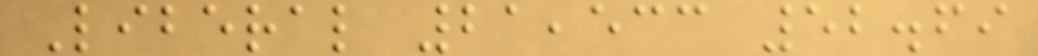Liberal 21,533 52.69
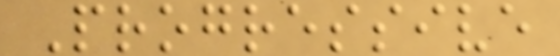Progressive
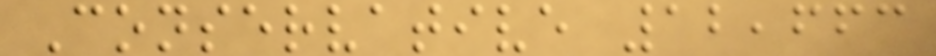Conservative 12,663
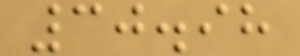30.98
